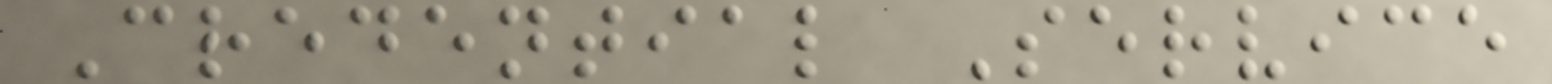Credential Service
